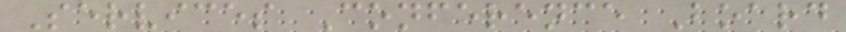Services Conference Board
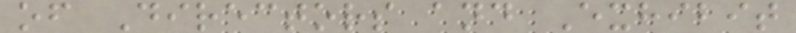of Directors and Exhibit
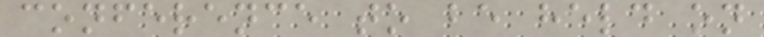conference to be held on
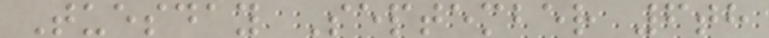Tuesday September 6th
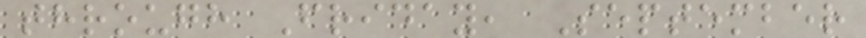through Friday, September
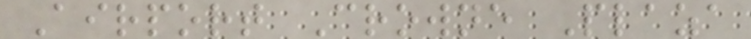Airport Crowne Plaza
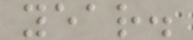year.
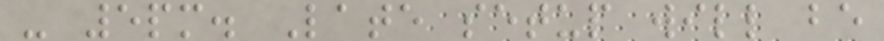- 5pm. Late setup will be
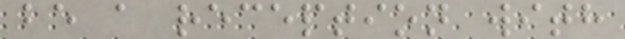be a reception with
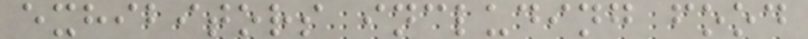exhibitors including food
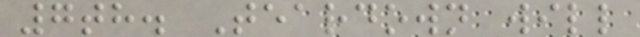7th. Teardown will
